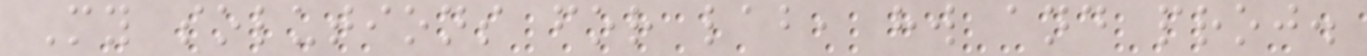My solutions for lab, hw and proj.
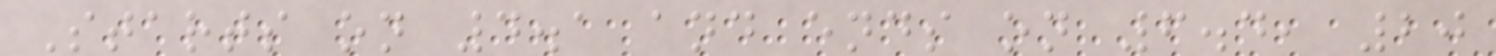Starts on 4.1 and ends on 6.4, 20
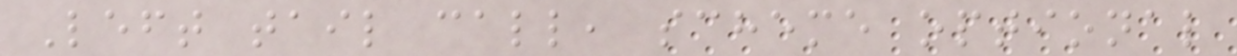Left tail call, scheme optional
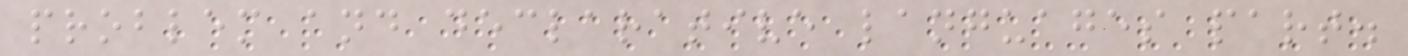problem and declarative languages part.
